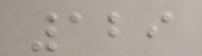129
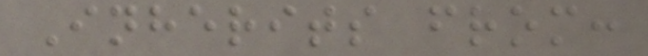Inherits from:
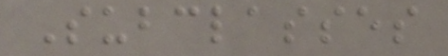Subclasses
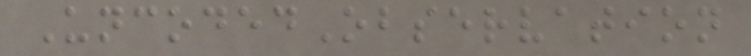UncodedObservation
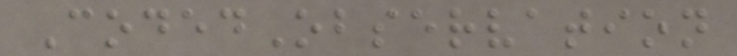CodedObservation
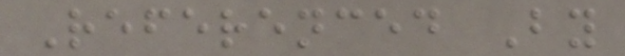Referenced By
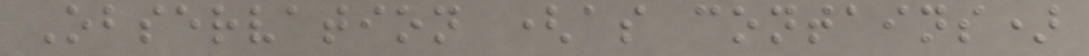Observation (as contains)
